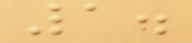1.
